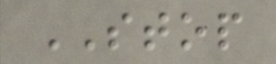STOP
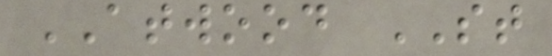ATWOOD ST
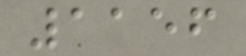1156
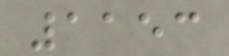1153
